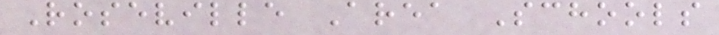Roseville Area Schools
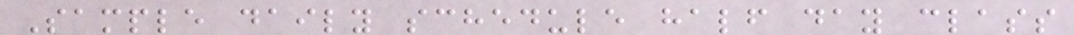Sample daily schedule half day class
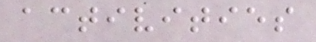activities
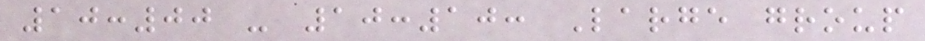10:00 - 10:10: Large group
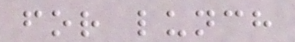for lunch
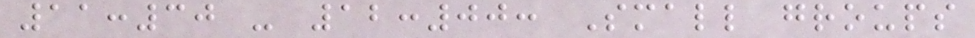11:30 - 12:00: Small groups
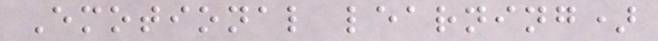Emotional learning)
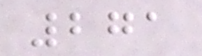271
